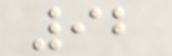92
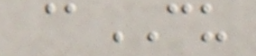@CU
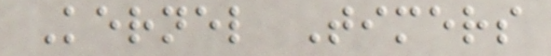Kernel Timers
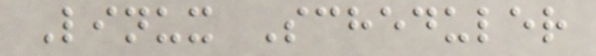Linux Scheduler
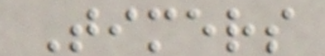Timers
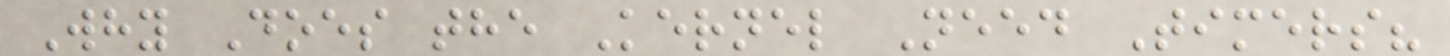Why Does the Kernel Need Timers?
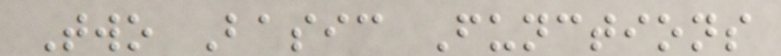Two Basic Functions
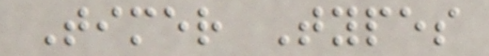Timer Types
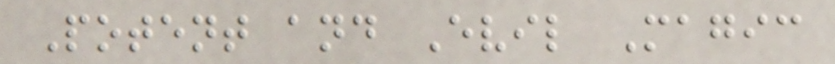Potent and Evil Magic
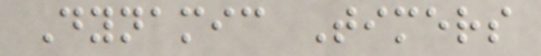Dynamic Timers
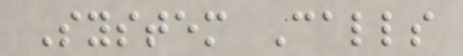System Calls
